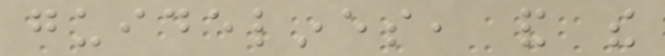guidelines, and the
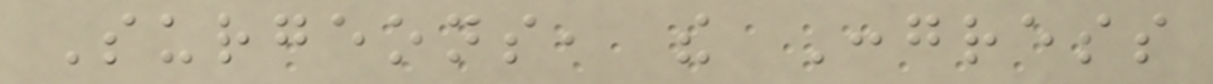Surgeons, the Congress
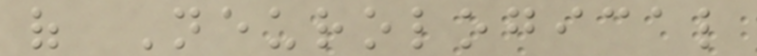of Neurological
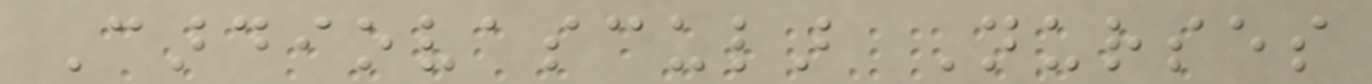Cardiovascular Nurses
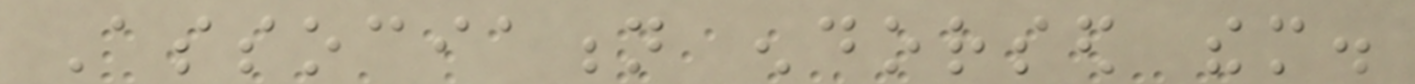Association endorsed them.
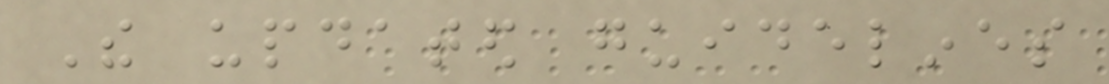The updated guidelines
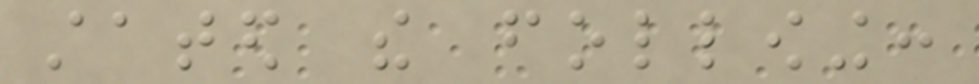stated the following:
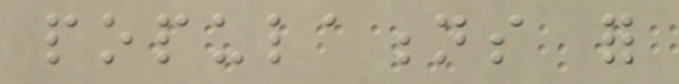populations for
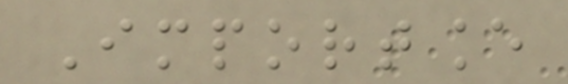Importance
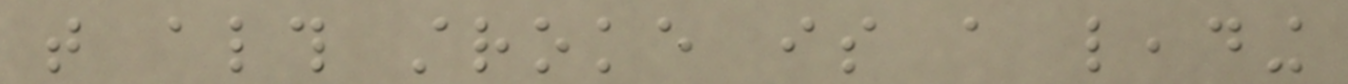that although stroke is a leading
